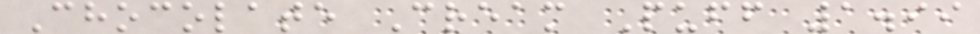Chocolate Cream Puff 1.99
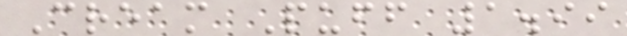Cream Puff 1.99
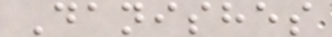Danishes
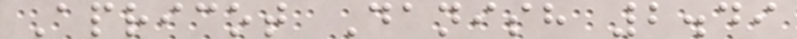Apricot Danish 2.49
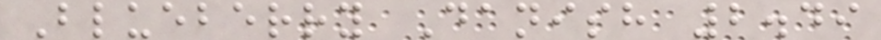Blueberry Danish 2.49
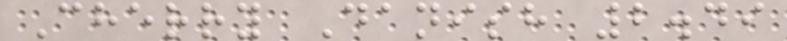Cherry Danish 2.49
